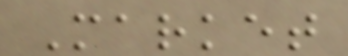Market
